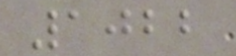1022
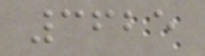3625
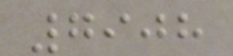7908
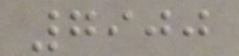7900
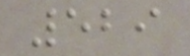529
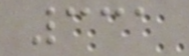331
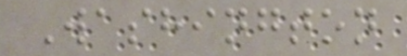Washington
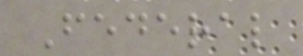Federal
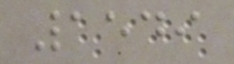1549
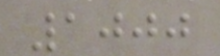1000
